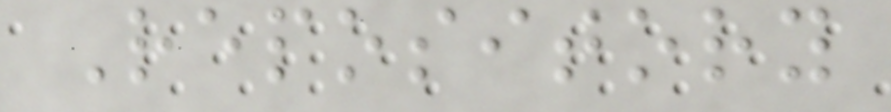Repository
